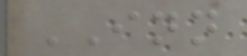INN
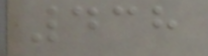438
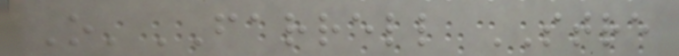O'FARRELL STRE
